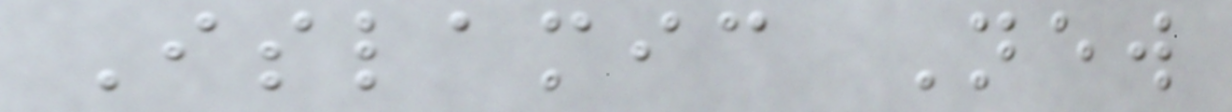Islamic New
